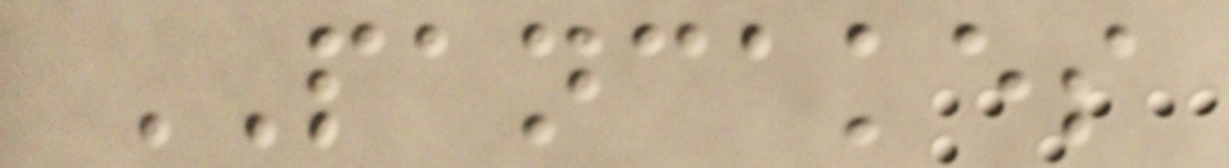PANCAKES
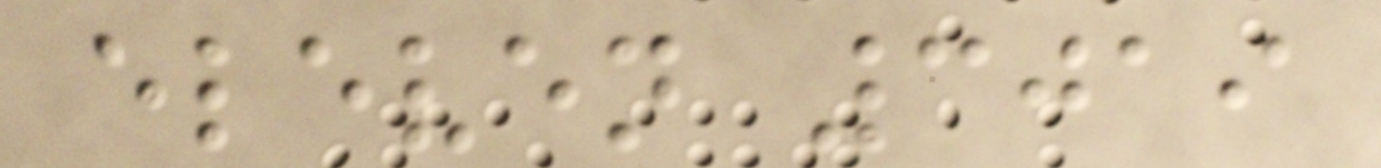eleven 3019
